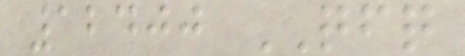12400 QFQ
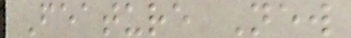Feature New
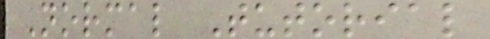Normal Tutorial
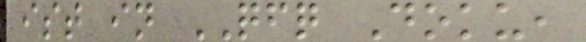ist in QFQ Doku,
